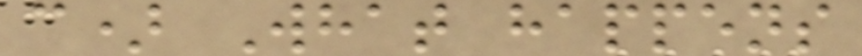c) What happens
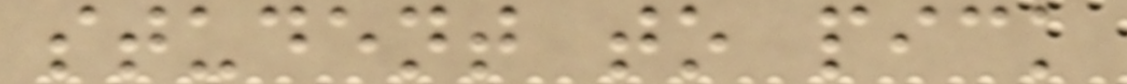student to pick
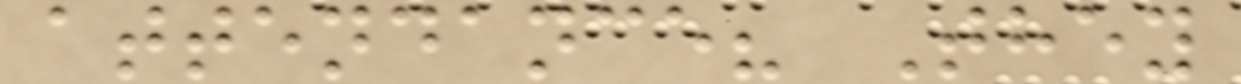attendance? They
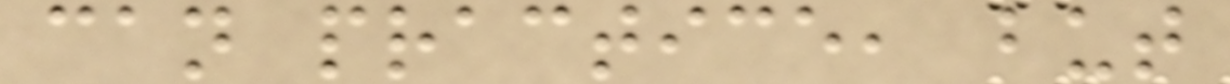can practice, but
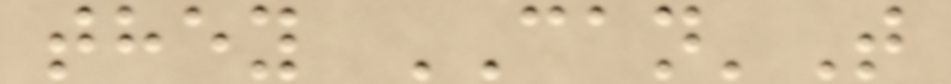they CAN'T
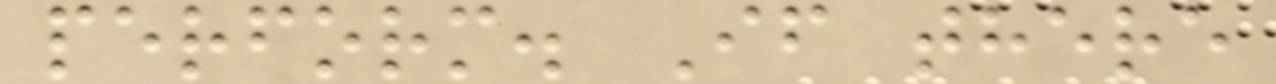perform. If there
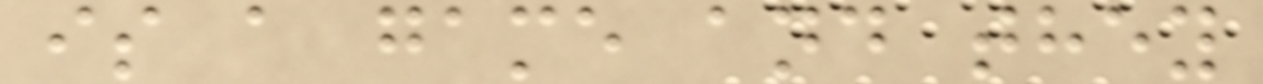is a game and they
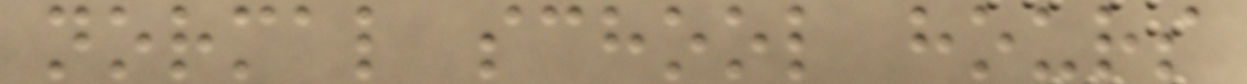normal school hours
